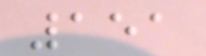151
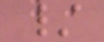/
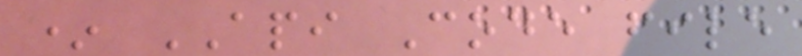* API Code file
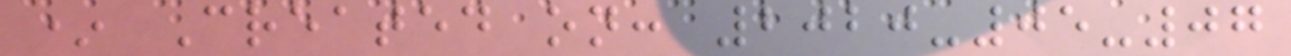* Created on: 2020-05-07
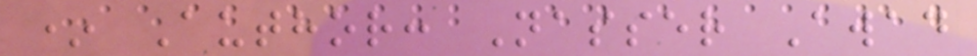* Author: Nasser Awad
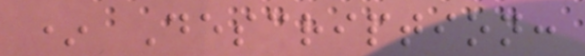* Description:
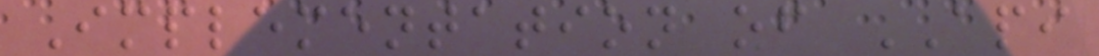Implementation of API
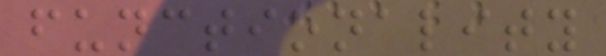functionality
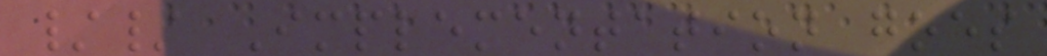// Implementation goes
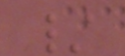/
